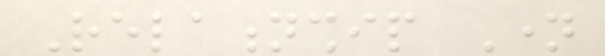Relationship Name
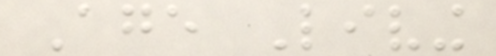Age Living
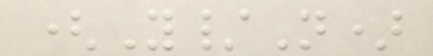(Y/N)
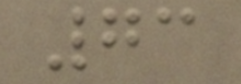73
